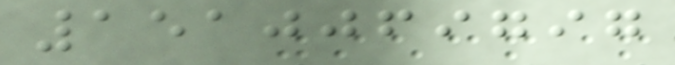1510069797
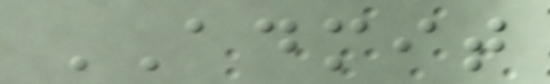ADMIT
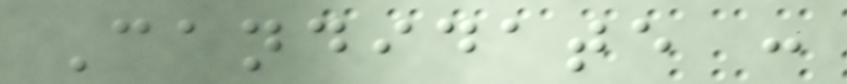Candidate :
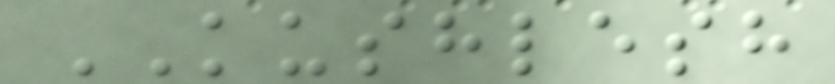KUSHLESH
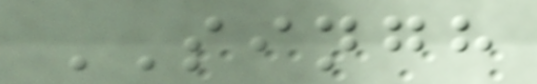SINGH
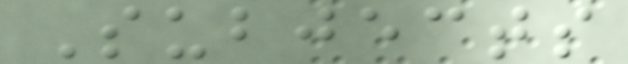Subjects
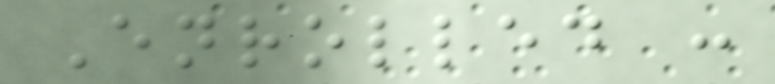Enrolled :
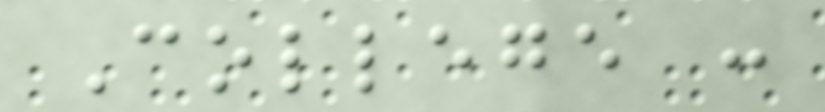College :
